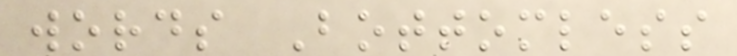words Bottomless
